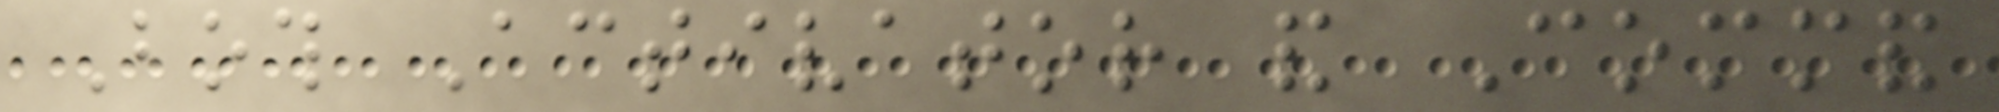Both Activator and Command
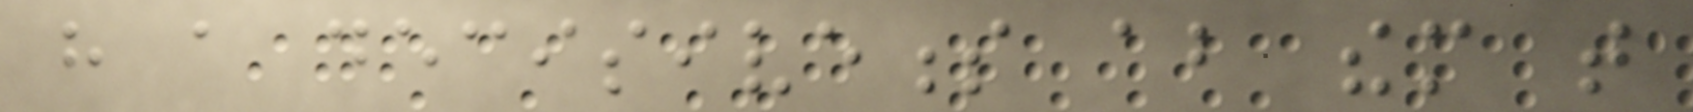have a decisiveness about them that
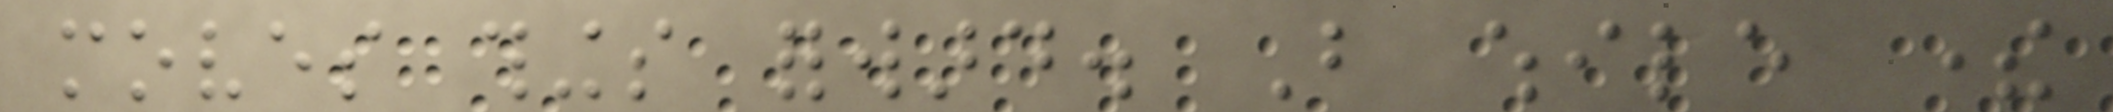moves things forward. But while there
